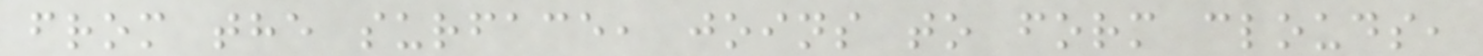from the surface, joins to form clouds,
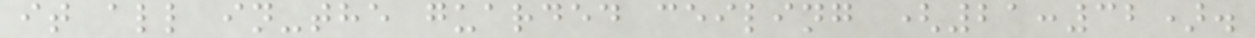it all in-the guarded ceiling (21:32).
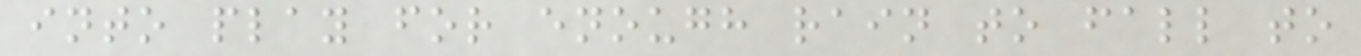into play for enough rain to fall to
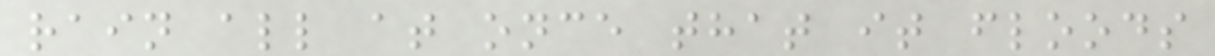rain all at once that it floods
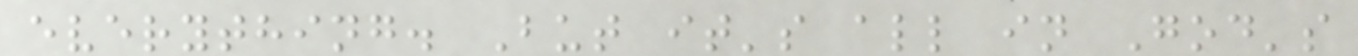everything. But it's all in God's
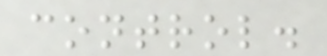control.
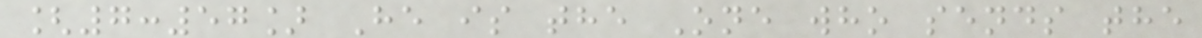[7:57] He is the One who sends the
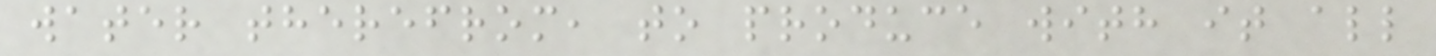water therefrom, to produce with it all
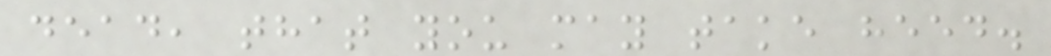dead, that you may take heed.
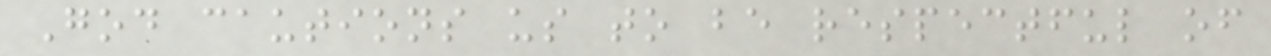God cautions us to be respectful of
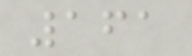161
